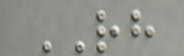RH
